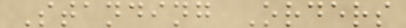Standing Orders
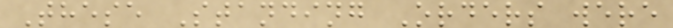These Standing Orders were
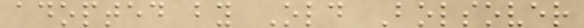adopted by Old Bolsover
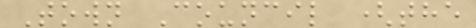Town Council (the
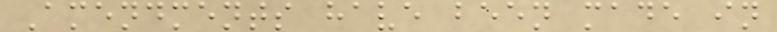Amendments have been made in
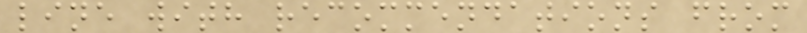line with recommendations from
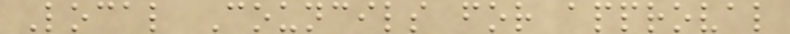Local Councils for approval
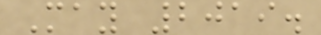May 2019.
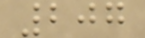207
